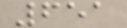651
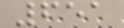651
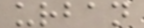urban
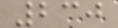230
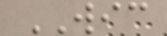WIC
